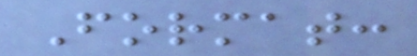Format:
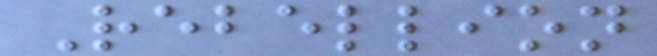Rebellion
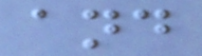and
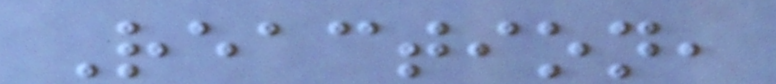Reaction,
